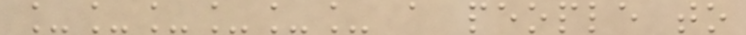______ a people to
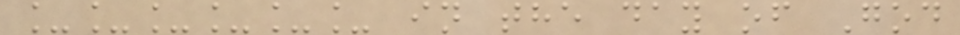______ in the day of God
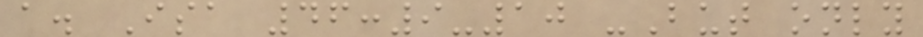a. Isa 46:9-10 -But only
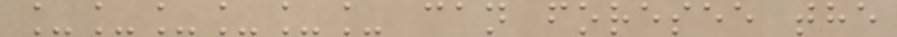______ can foresee the
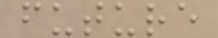future
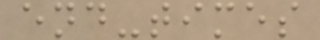end-times
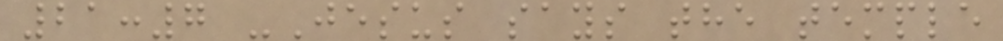21:7 -Jesus says the temple
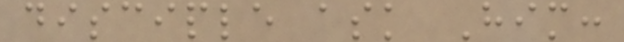disciple ask Him:
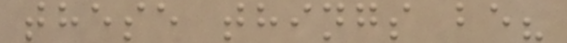these things be?
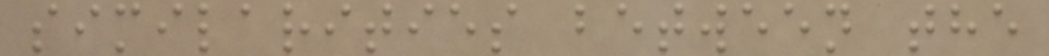similarities between the
